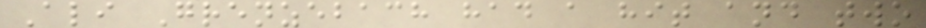Ali Grenzebach had a hit and two
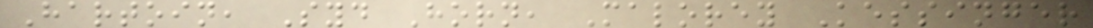Hartoin, Syd Horn, Malorey Kessinger
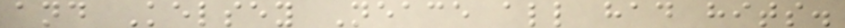and Kelsey Neace all had hits.
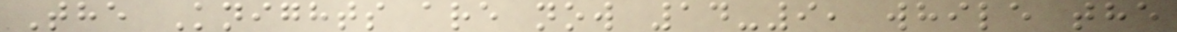The Knights are now 14-9, while the
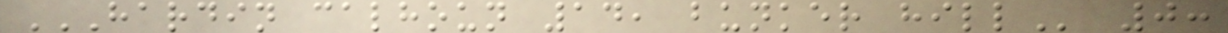HARDIN CALHOUN 14, BUNKER HILL 0:
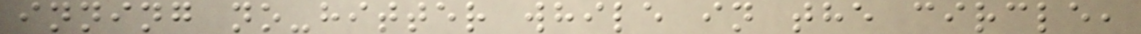inning no-hitter while in the circle,
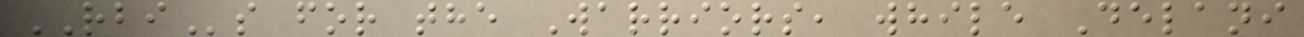RBIs for the Warriors, while Delani
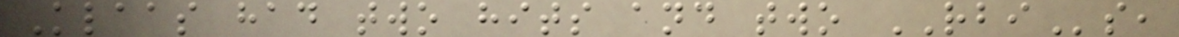Klaas had two hits and two RBIs,
